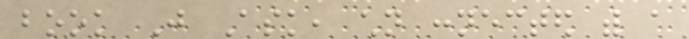book Just Ask, children connected with a
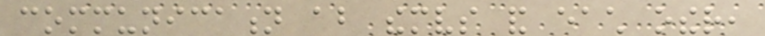communication about themselves and each other,
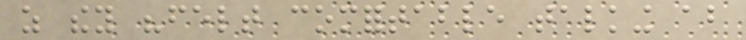as they "felt comfortable talking about
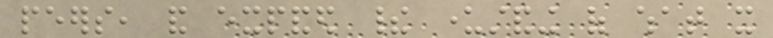peers, and expanded their understanding of what it
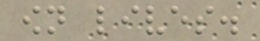own lives.
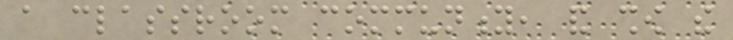a classroom community, and show the
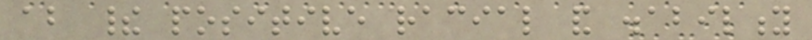about their positive racial and disability
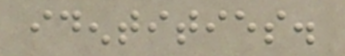identities.
